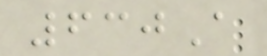630A
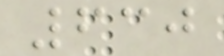630
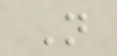N
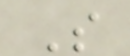S
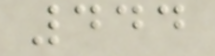444
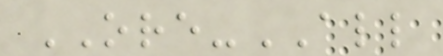ORE-ALL
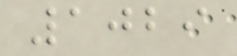1029
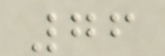76
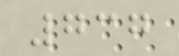737
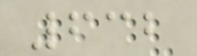632
